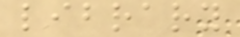library
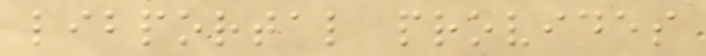libportal provides
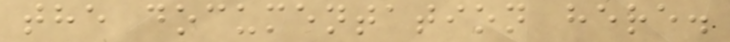the documentation here.
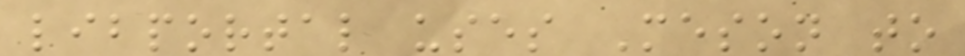libportal uses Meson to
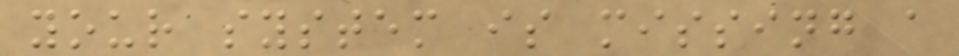your system is missing a
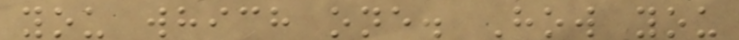you which one. How you
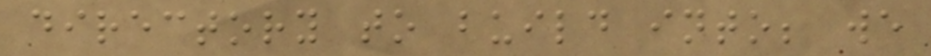directory to build into; we
